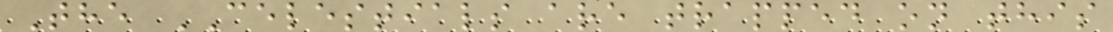The CELESTIALS are trapped on this
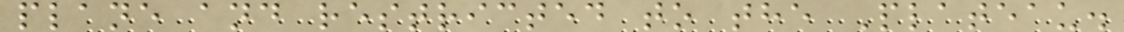plane and restricted to the Plateau.
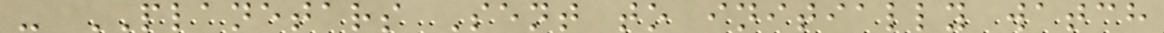- PLANETARS Sent to initially watch
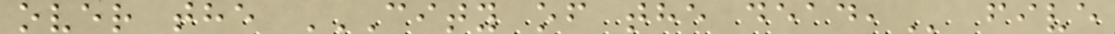over the CITY OF THE DEAD, five
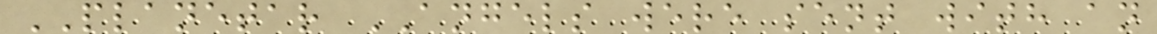PLANETAR ANGELS were sent with an
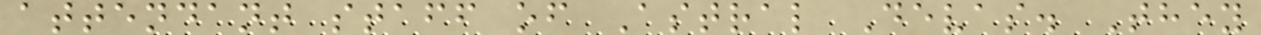attendant staff of Astral Devas. They
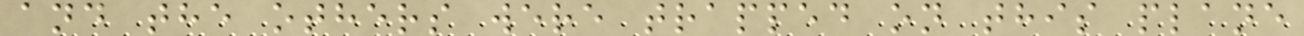and the others were trapped on this plane
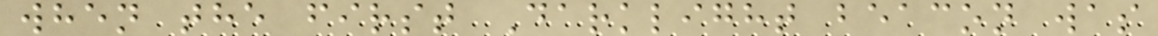when the first Darklight beacon was
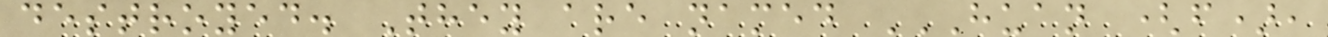destroyed. They are named HUAN (F),
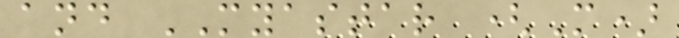and MYASTAR (M)
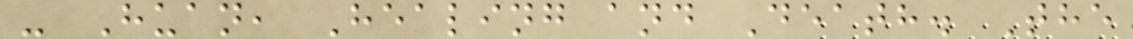- Huan, Healing and Death. The
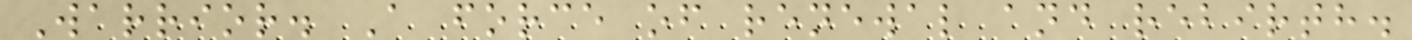Warrior. A force of renewal and rebirth.
